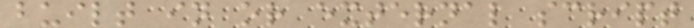built in or external script
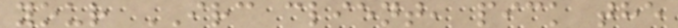your IRC client, pick the
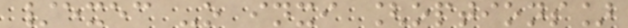/exec -o inxi [options]
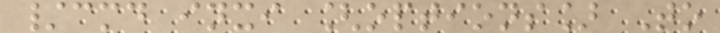/cmd inxi [options] To
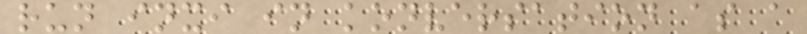run inxi in konversation as a
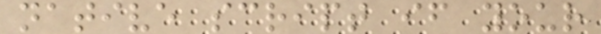native script if your
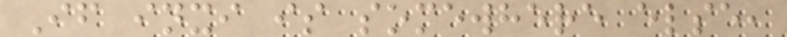If inxi is somewhere else,
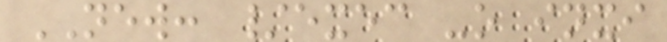NEW: /exec -o inxi
